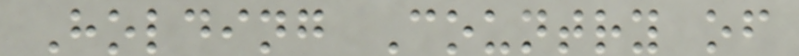Holding Country of
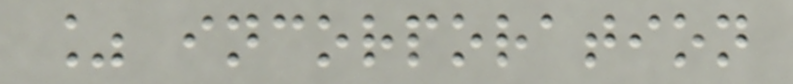% incorporation
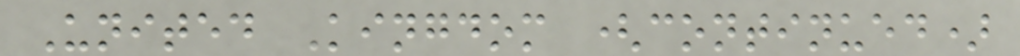United Kingdom (continued)
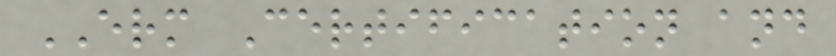ERM Certification and
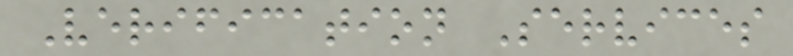Verification Services
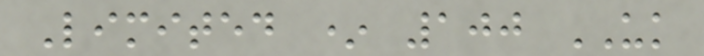Limited * 100 UK
